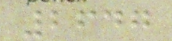2647
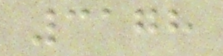3178
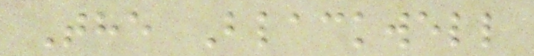The Blackwell
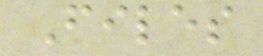Files
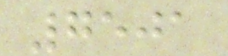7501
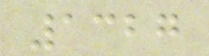1327
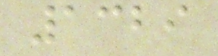1329
